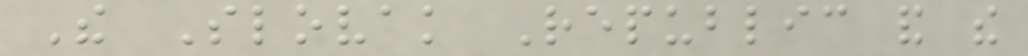The Slovak Republic and the
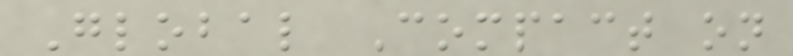Global Compact on
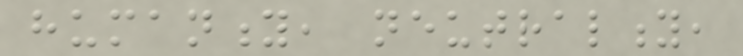humanity, neutrality,
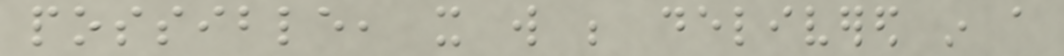possible, it will be delivered in a
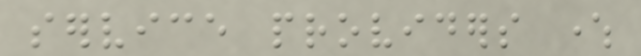service providers where
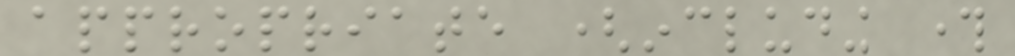appropriate (including through
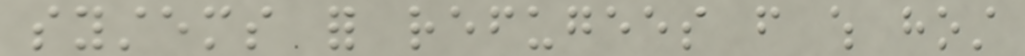systems for refugees from which host
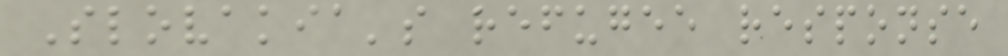Slovakia's refugee response
